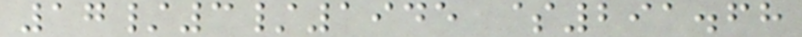17/3/1945 $291.68
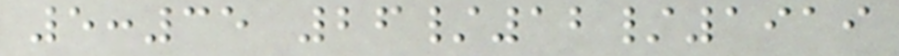5:35 26/12/1919
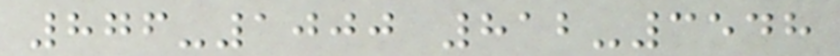876-1000 812-3548
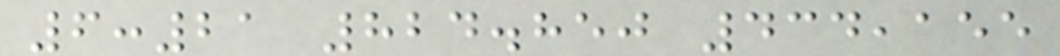6:21 824.850 434,155
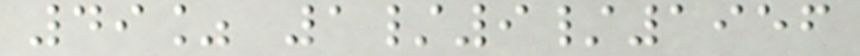49% 1/9/1956
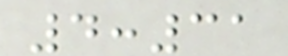4:31
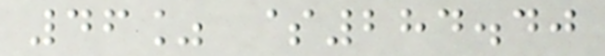46% $284.40
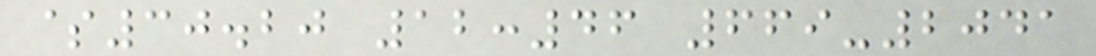$30.20 12:46 669-2041
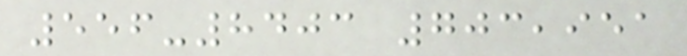556-8403 703,951
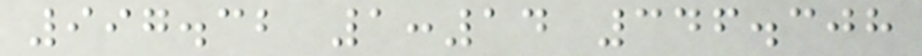997.32 1:14 346.308
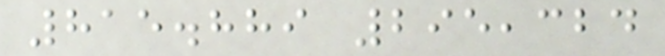815.889 295,324
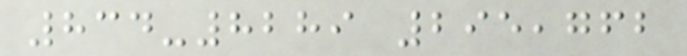834-8289 295,762
